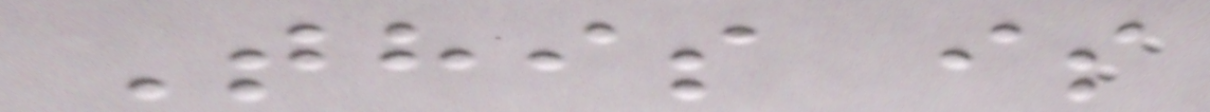This is
